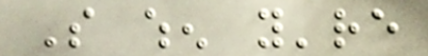So when you're
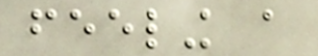feeling a
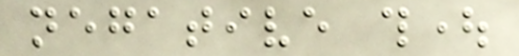negative thought
